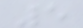5
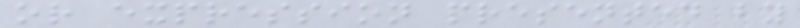or expression presented by
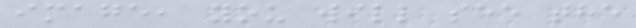image, you will see the
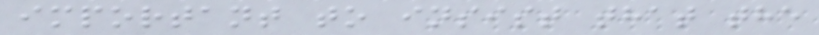important to insist that the
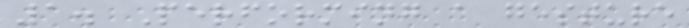1. Performing a gesture
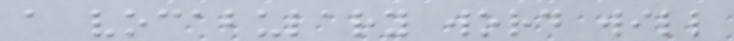a vocabulary word will
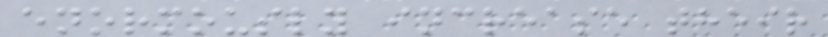enormously increase their
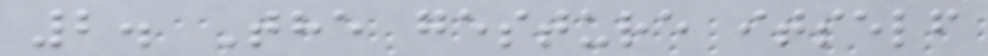2. The gesture itself
